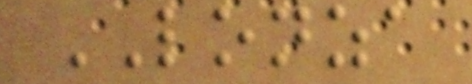LONZA
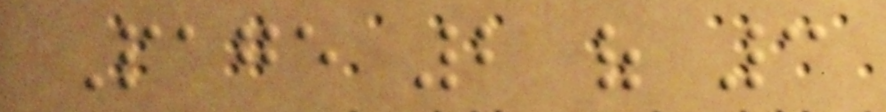Page 2 of 3
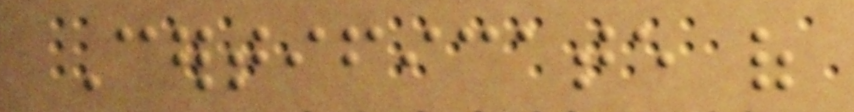Certificate of
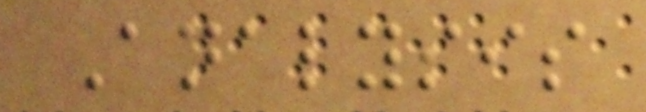Analysis
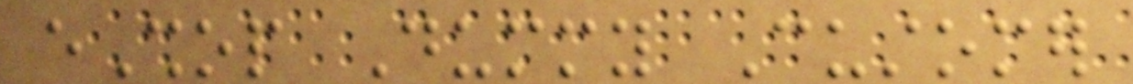eShop Dummy Customer
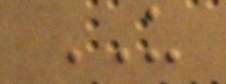US
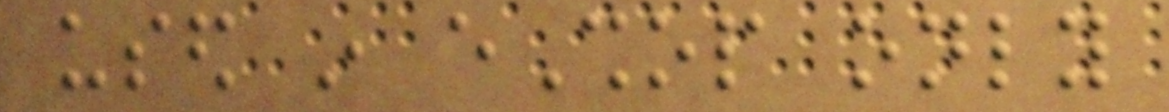used in eShop only
